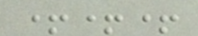+++
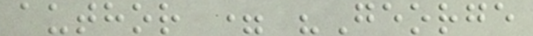author = "George
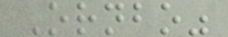Ornbo"
